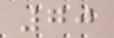70
